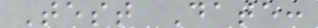Test Date:
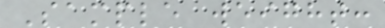Sample weight:
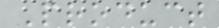Product
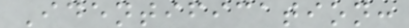Identification:
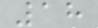18
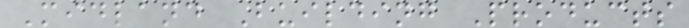Midland Building Products
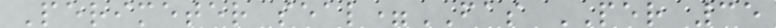Perimeter seal=FAS PER 35
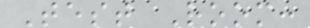Test Room:
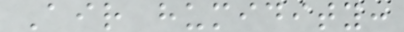Air humidity:
